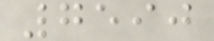7590
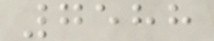7588
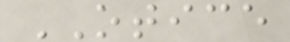OTICE
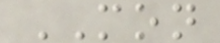MON
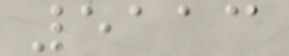5113
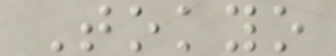Tokyo
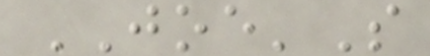JOE'S
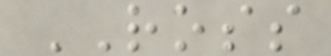ROSS
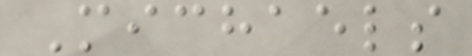Michaels
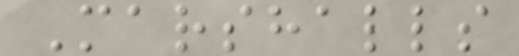Marshalls
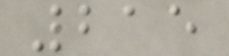215
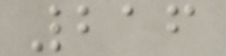216
